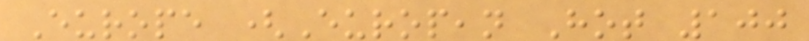Europe (European Hot 100
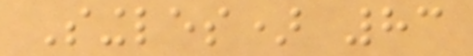Singles) 83
